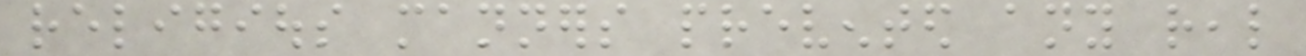religious manners prevented any real
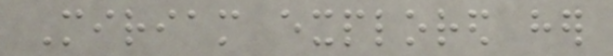Miriam explored her
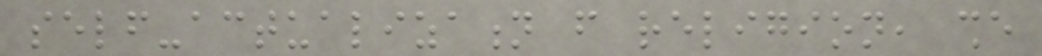self-actualization from religion, she
